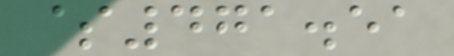$471.51
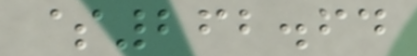$262.64
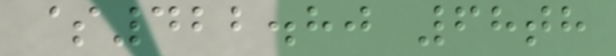$422.80 68th
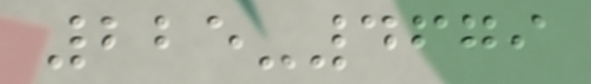225-4679
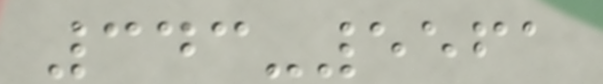343-5561
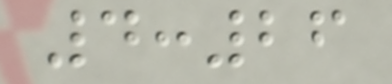4:26
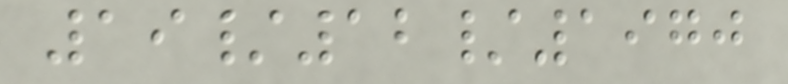19/12/1970
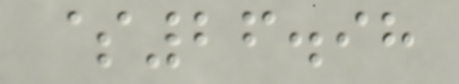$26.98
